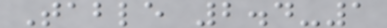Table 2.4-1
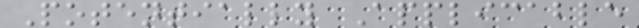Potentially Applicable
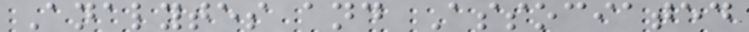Analytes and Associated
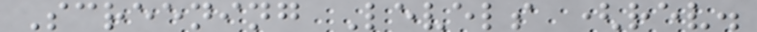Screening Levels (rev.
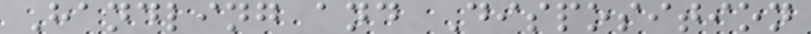Handling and Disposition
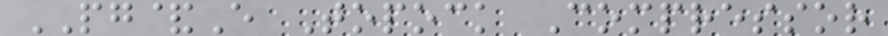PG&E Topock Compressor
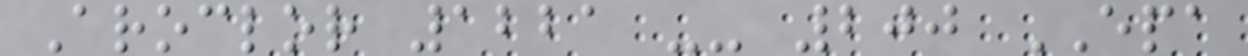Aroclor 1221 -- 200 EPA
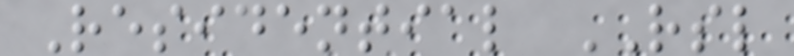Residential RSL
